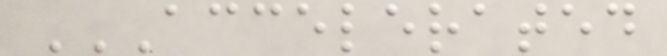ACCELERATED
